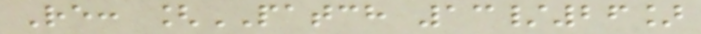Re: [PATCH 13/26]
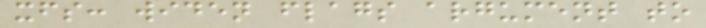xfs: widen flags argument to
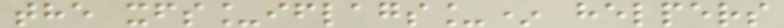the xfs_iflags_* helpers
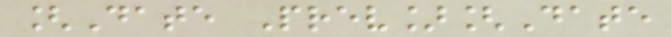[Date Prev][Date
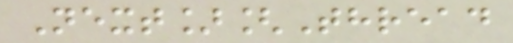Next][Thread
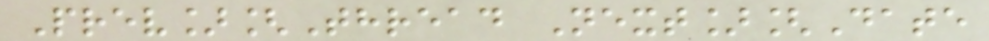Prev][Thread Next][Date
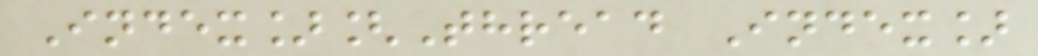Index][Thread Index]
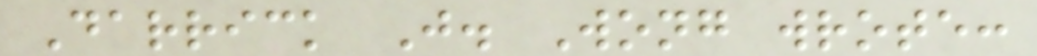Darrick J. Wong wrote:
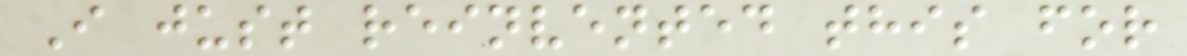I just reinvented this for
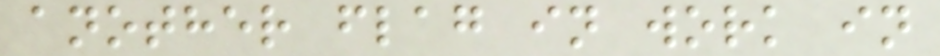another flag in work in
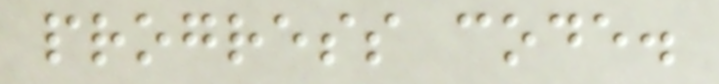progress code.
